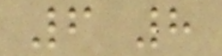6 8
